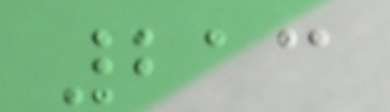213
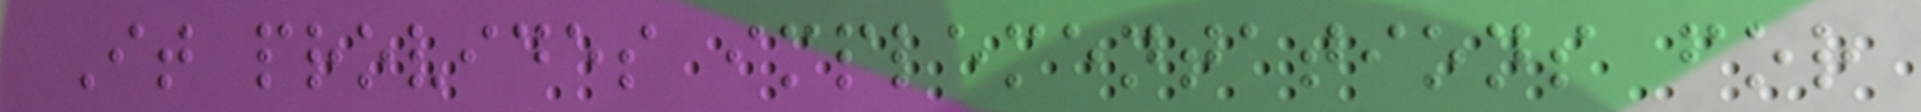It provides implementations for
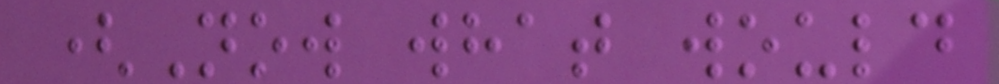(Now what would
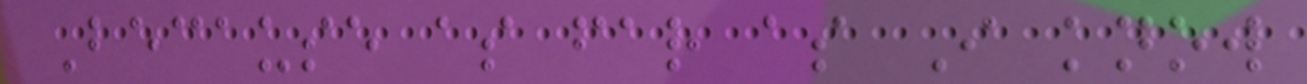Because as far as I know
